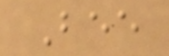Bee
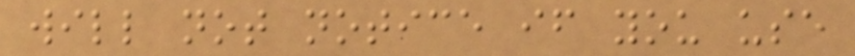will not notice if you use
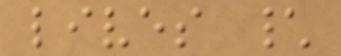lives \
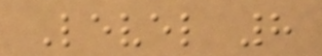Level 8
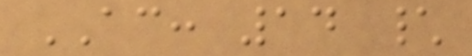AC: 14 \
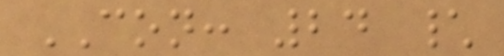CON: 24 \
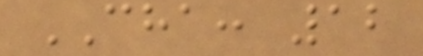CHA: 12
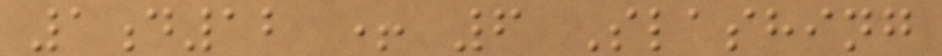1d12 + 6 Slashing
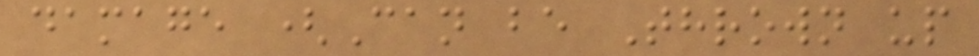damage (Can be Thrown up
